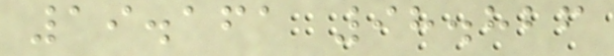19.161 98.826
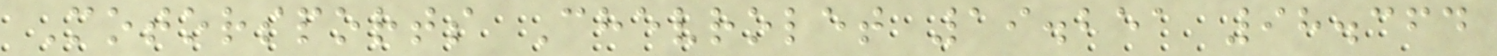Motorsports Chevrolet 19.251 98.364
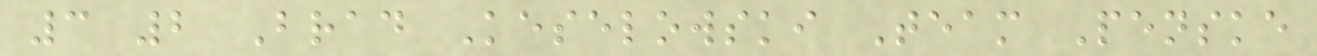3 2 Brad Keselowski Team Penske
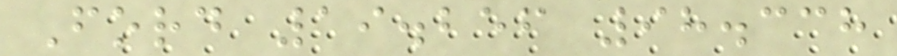Ford 19.256 98.338
